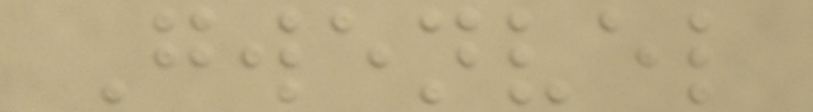Gwenvel
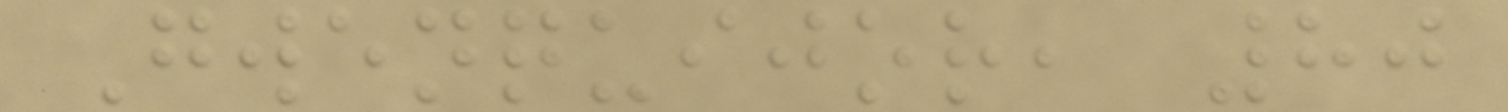Gwenquijor, 80
